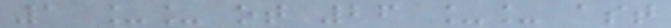1 __ ot 26 __ ast
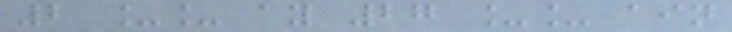2 __ ay 27 __ ain
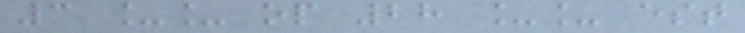3 __ op 28 __ est
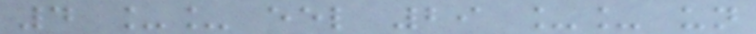4 __ eel 29 __ un
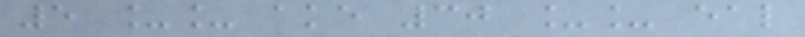5 __ ake 30 __ eal
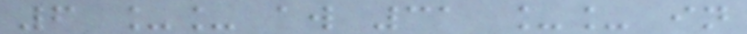6 __ aw 31 __ in
